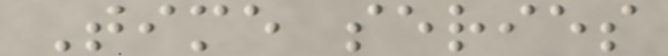Time series
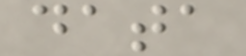data
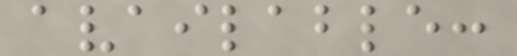available:
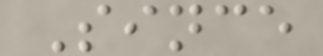Since
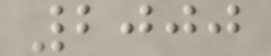2000
